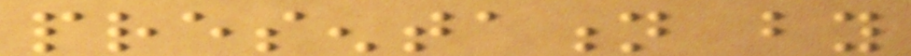presentation by
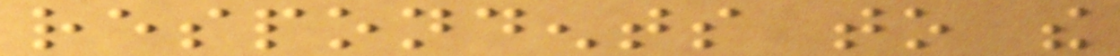respondents to the
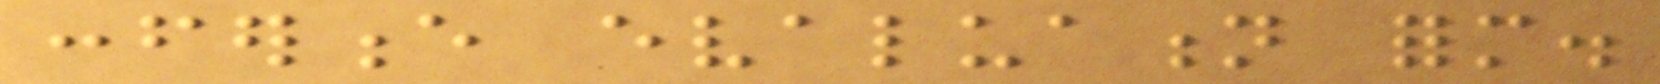conference evaluation form.
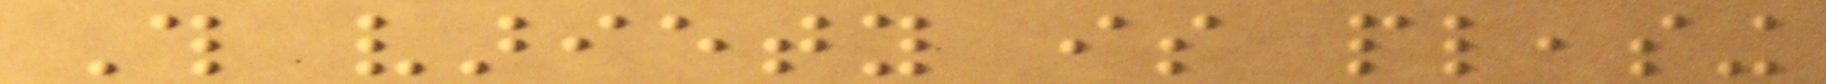This variety is pleasing
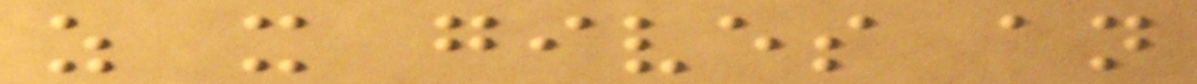as it gives an
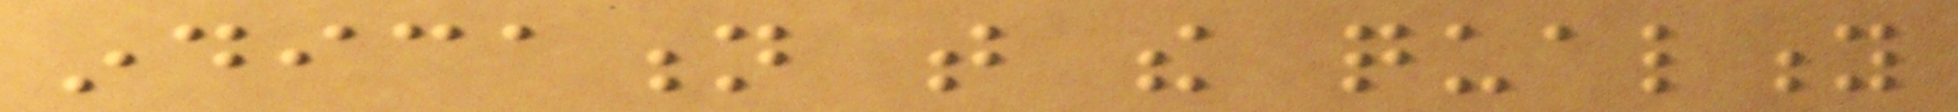indication that the quality
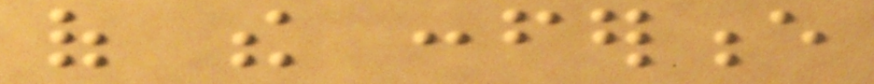of the conference
